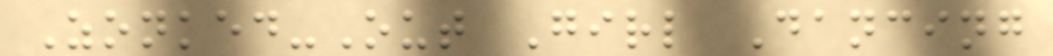Zonked-Out Girl Dancing
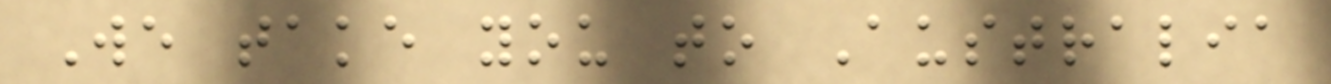We take you to Australia
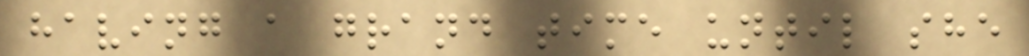having a grand time until she
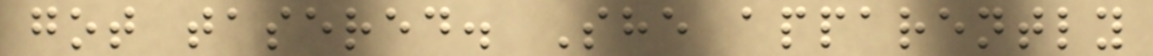got tasered. She apparently
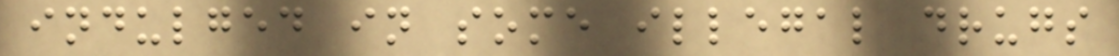indulged in some illegal drugs
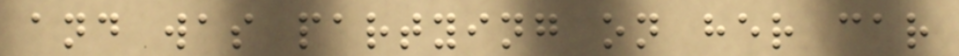and was partying on her car
